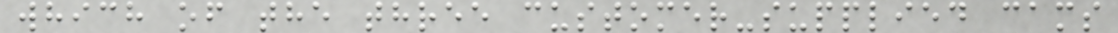which of the three customer-supplied cams
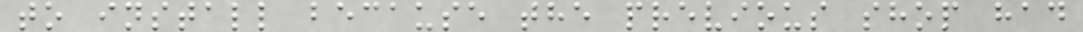to install because the previous shop had
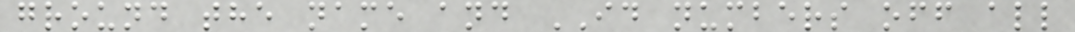ground the name and ID numbers off all
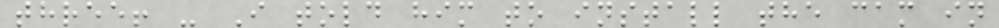three! - I told him to install the cam in
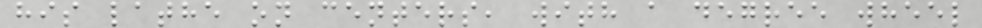his lathe on centers, with a degree wheel
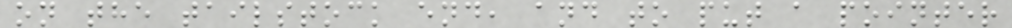on the tailstock end, and to put a pointer
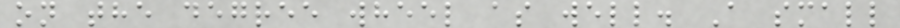on the degree wheel as well. A small
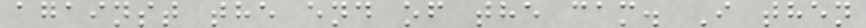against the end of the cam. I then
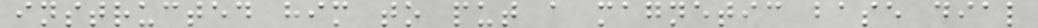instructed him to put a magnetic base dial
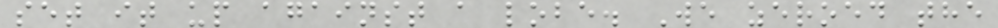set it up against a lobe. We zeroed the
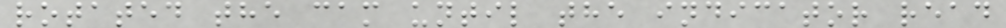rotated the cam until the indicator read
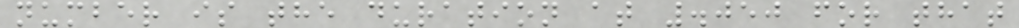number is the duration at .050 for that
